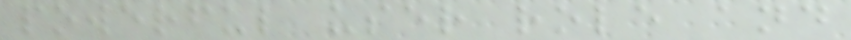powerful user role and
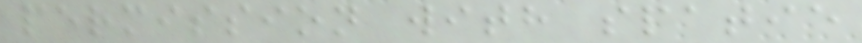permission with spatie
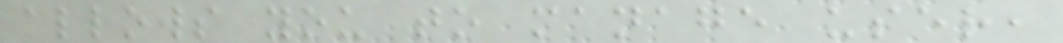allows you to manage user,
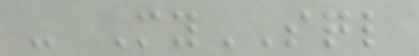- MySQL
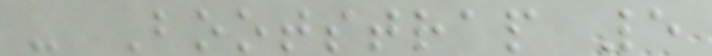- Bootstrap 5
